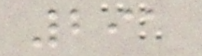291
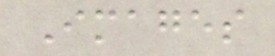Images
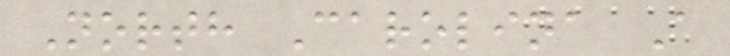North Carolina A
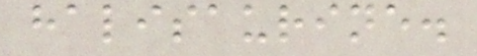halisaurine.
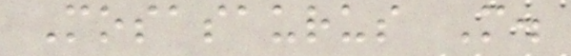Mosasaurus M.
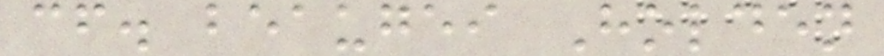cf. beaugei Holden
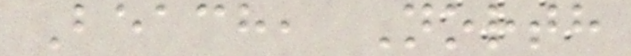Beach, North
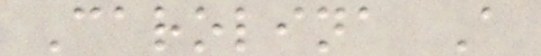Carolina A
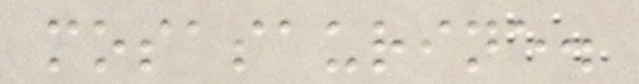mosasaurine.
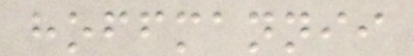hoffmannii
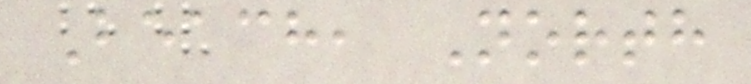Beach, North
